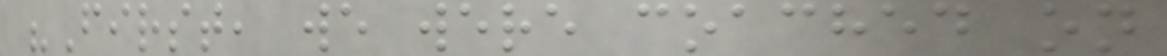"First, we were coached on
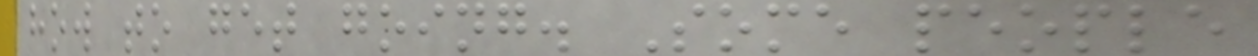how to get going. Some people
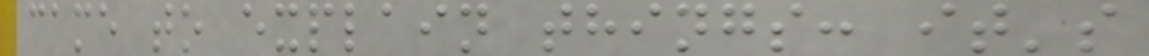came to explain things: it's
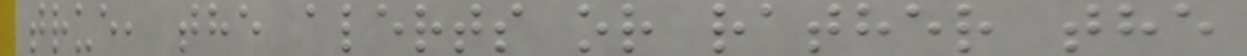true, the alerts or rather the
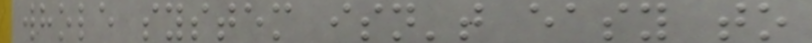whole system isn't easy to
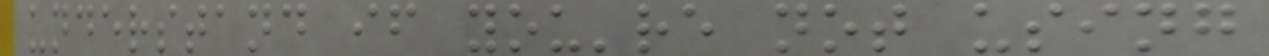understand if you're not using
